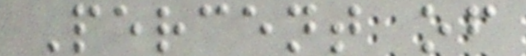Percent of
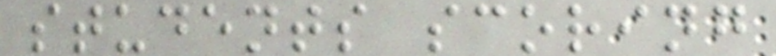students scoring
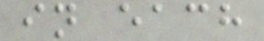in each
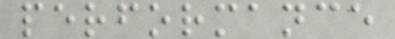performance
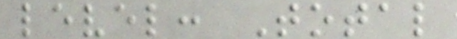level: Total
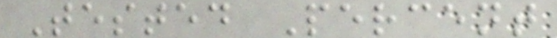Tested Percent
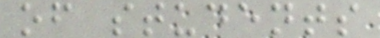of students
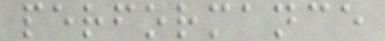performance
